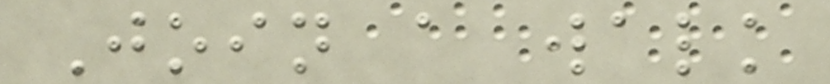Join a walk
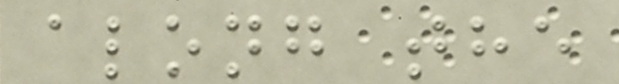along the
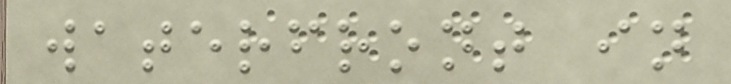waterfront in
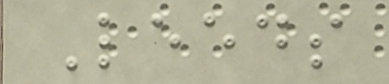Leeds
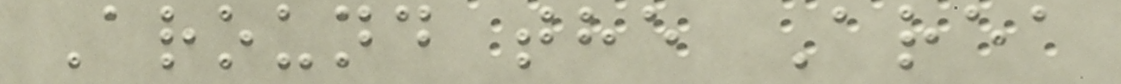Around the Area
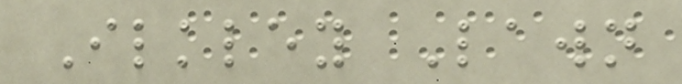Ilkley Lawn
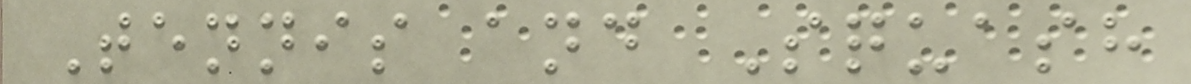Tennis and Squash
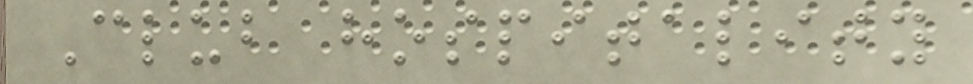Club hospitality
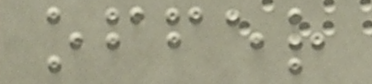offer
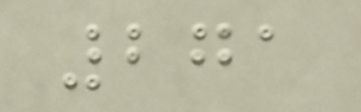271
